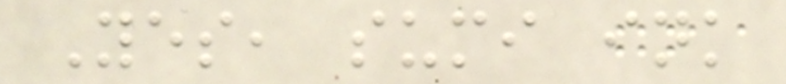Yes, sumi ink
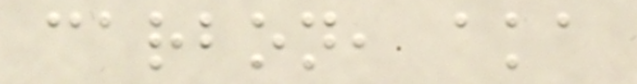carbon, aka
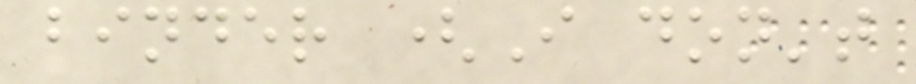binder (I don't
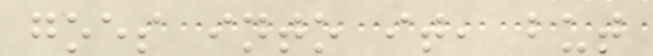goes into it, but
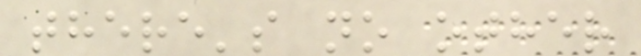there's no other
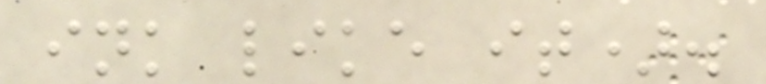ink like it).
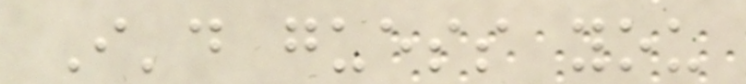I'd guess you
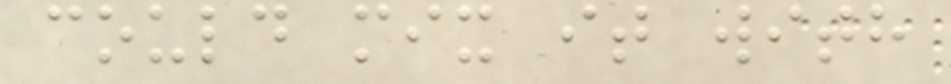could mix it with
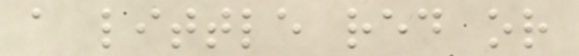a little red or
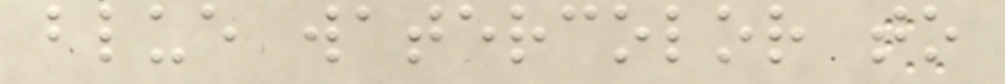blue watercolor to
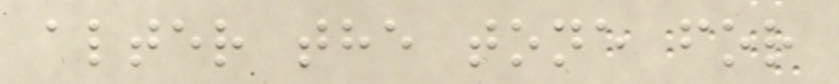alter the tone for
